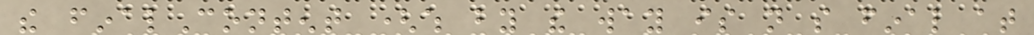the finalContent (which by the way is not so final at
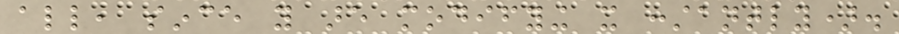all, since you are modifying it constantly).
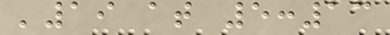'19 at 5:13
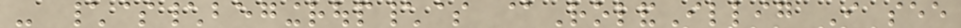- \$\begingroup\$ @RolandIllig I see
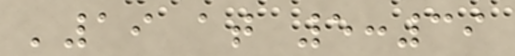'19 at 5:39
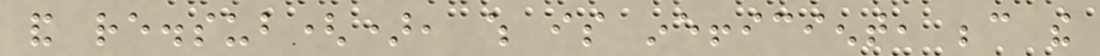and re.sub(), which is inefficient, because the
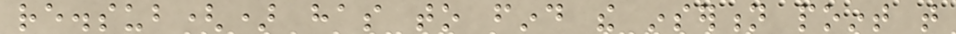re.sub() has to find the insertion point that
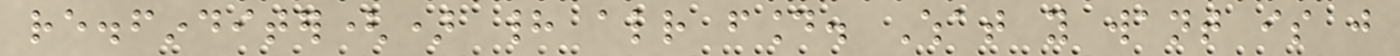re.finditer() had already found. What you want is just
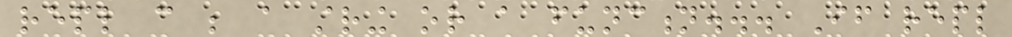repl can be a string or a function... If repl
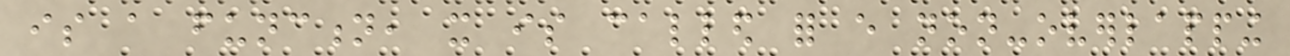is a function, it is called for every non-overlapping
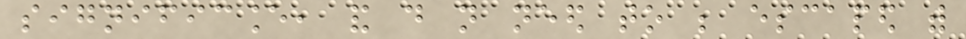significance, and do not need to be escaped with
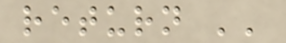return ''
